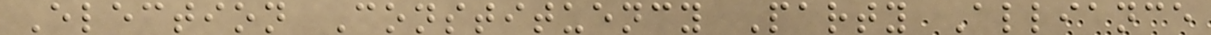Election Constituency Party Alliance
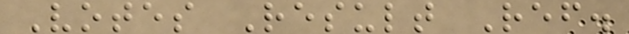Votes Result Ref.
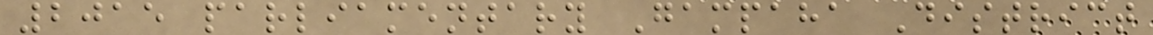2015 parliamentary Gampaha District
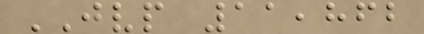JVP 11,862
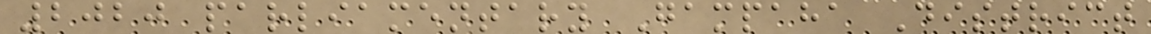2020 parliamentary Gampaha District
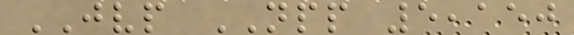JVP NPP 5,150
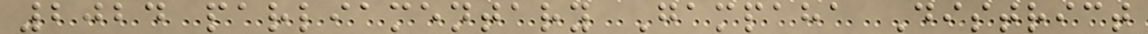2024 parliamentary Gampaha District
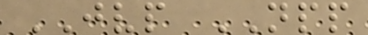JVP NPP
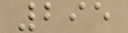295
